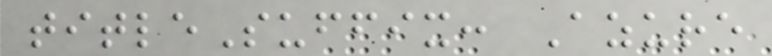titleSuffix: Azure
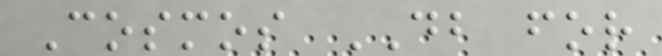Cosmos DB for
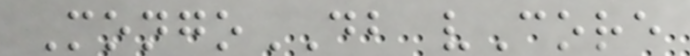MongoDB vCore
